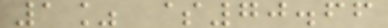1% $70.66
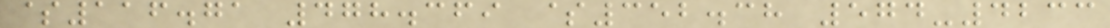$116.71 478.369 $352.38 574-4233
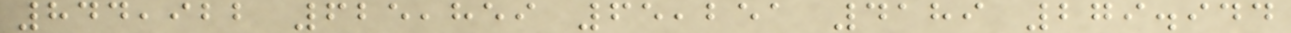844,922 625,859 65,251 4189 279.944
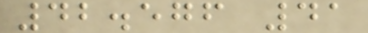42.576 41
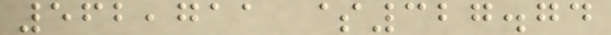562,711 $327.74
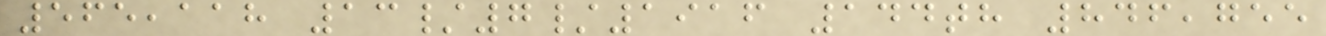565,118 13/7/1916 144th 846,755
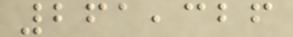261,326
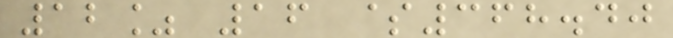12% 16 $368.40
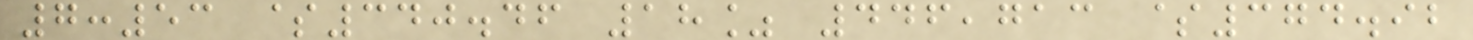7:53 $340.46 18% 446,713 $374.92
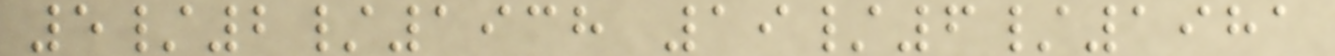5/2/1938 19/6/1981
